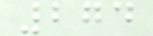274
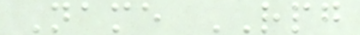Name RPG
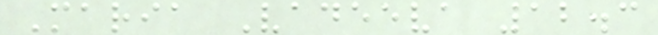Maria Vadeeva 12.3
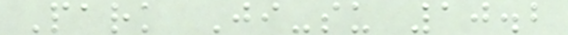Park Ji-su 10.2
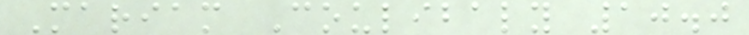Mariam Coulibaly 10.0
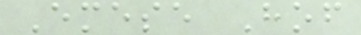Emese Hof
